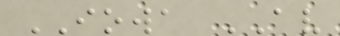IOWA AV
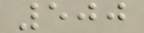500
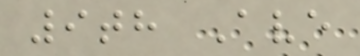9th Ave
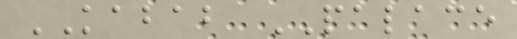KABAB PALACE
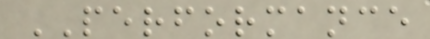PERFORMANCE
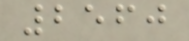2560
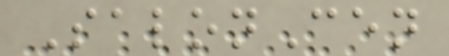SalonCen
